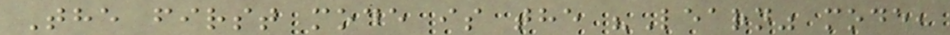The first mode is the "Learn" mode,
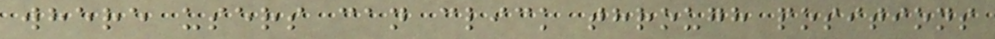where users can click through positions
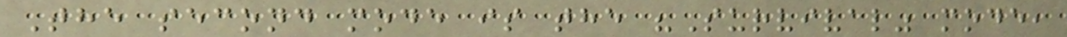The second mode is the "Survival" mode,
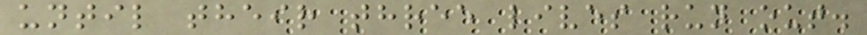until their three lives run out.
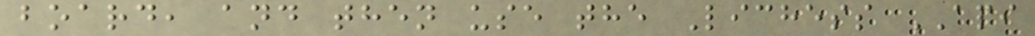board, and then use the Lichess API
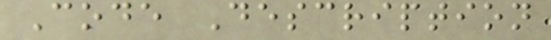Code Description
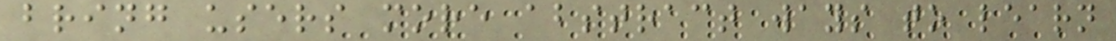bring users more abstract ways to learn
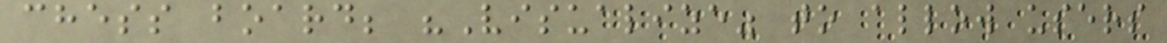chess board; "Visualize" to allow users
